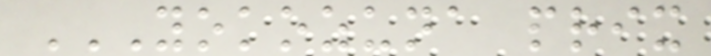YOKOZUNA PRIX
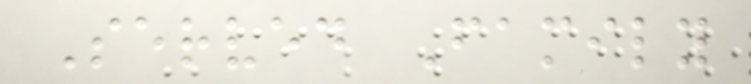Served Family
